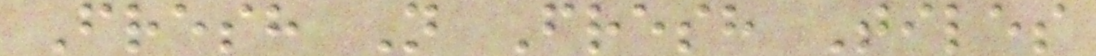Fresh N Fresh Tiles
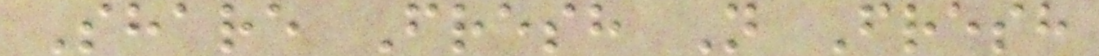Share Fresh N Fresh
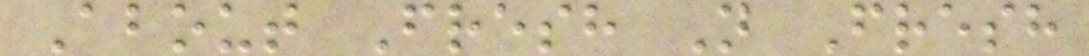About Fresh N Fresh
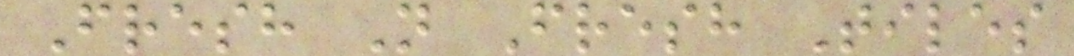Fresh N Fresh Tiles
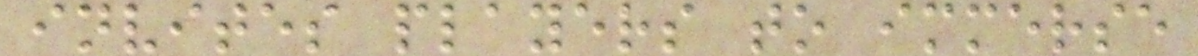invites players to immerse
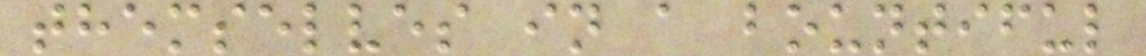themselves in a bountiful
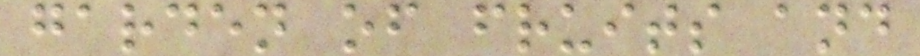garden of fruits and
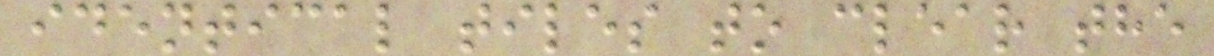identical tiles to clear the
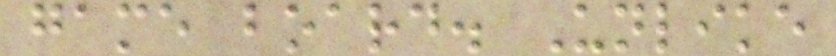game board. Unlike
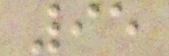95
